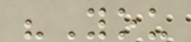"You
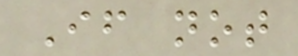If not
